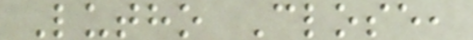Lutho Close,
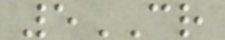5CR
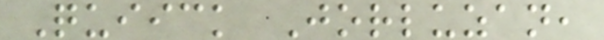Quiick Jorluzan,
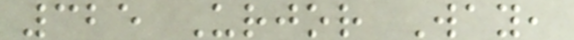325 Urjor Way,
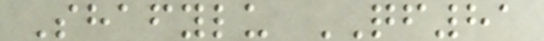Shafylu QF81
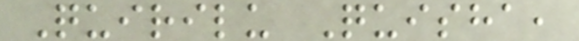Quirilu Quisha,
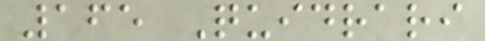165 Quidrari
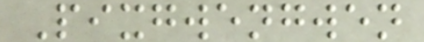Pixgwengwen
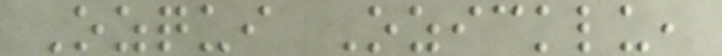Ozqui Ozicklu,
